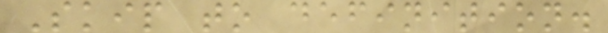Skip to definition.
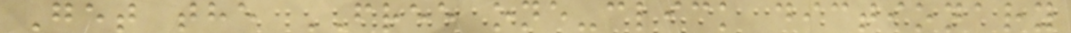Get the FREE one-click dictionary
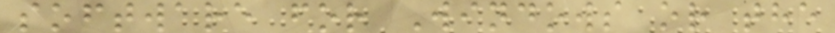software for Windows or the
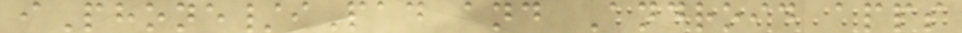iPhone/iPad and Android apps
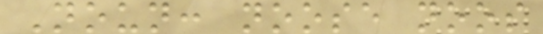Noun: noose noos
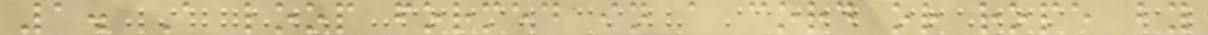1. A loop formed in a cord or rope by
